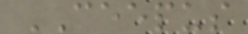CEEPUS
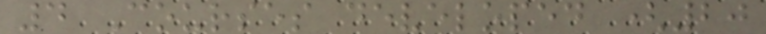4 Courses developed (20
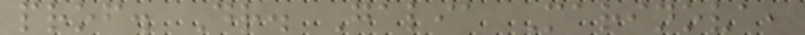prof. Dr. Galia Marinova,
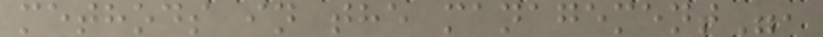methods in the management",
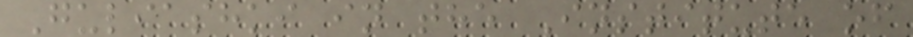Guliashki in the Institute of
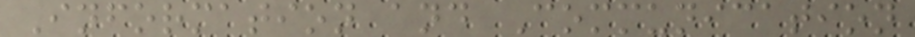Information and Communication
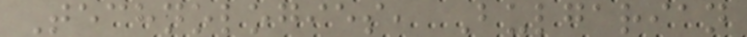Technologies, Bulgarian
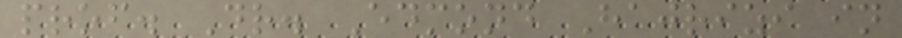prof. Dr. Edmond Hajrizi in
